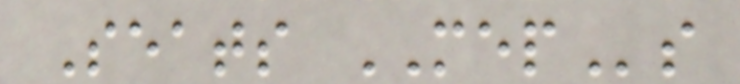Seats MEPs
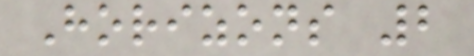Horizons 2
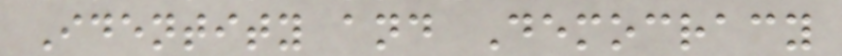Identity and Democracy
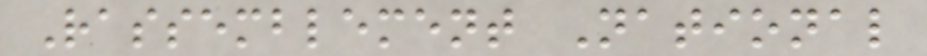Rassemblement National
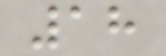18
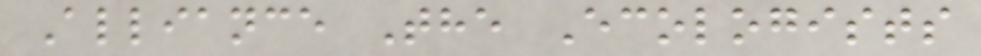Alliance The Ecologists
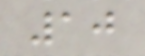10
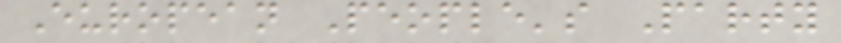European People's Party
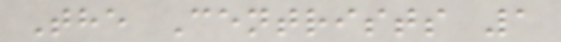The Centrists 1
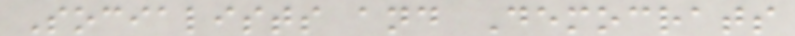Socialists and Democrats
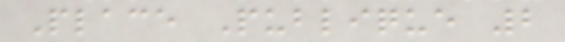Place Publique 2
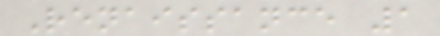Renaissance 1
